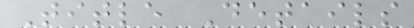Title Details
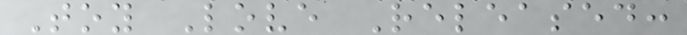Toy Love Released:
